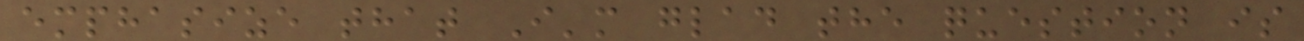emphasize that I'm glad the question is
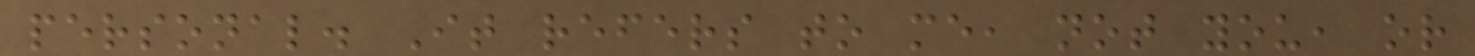personal. It refers to me, not you, or
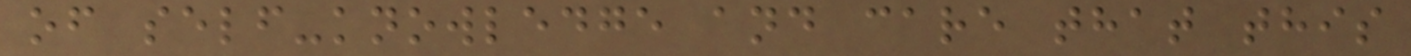of self-knowledge and care that this
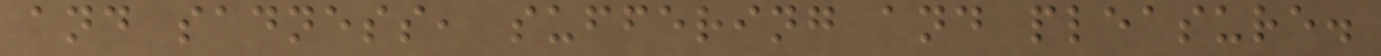and sadness, suffering and pleasure.
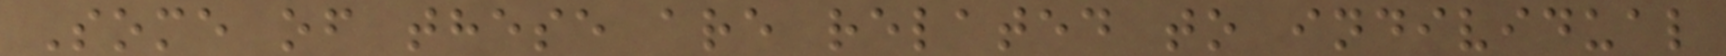Some of these are related to individual
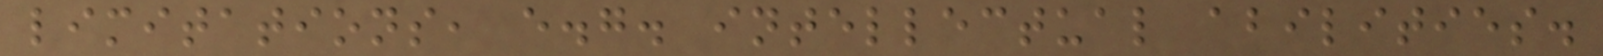limitations, e.g. intellectual abilities.
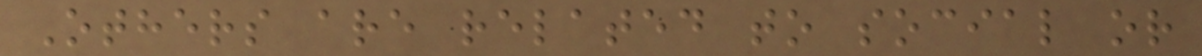Others are related to social or
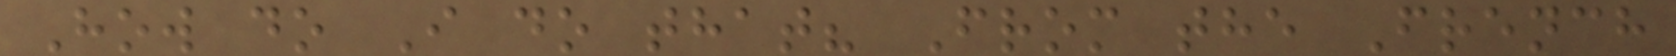How do I do that? From the French
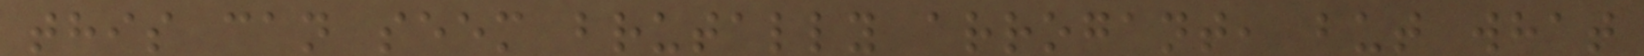this can seem brutally arrogant, but what
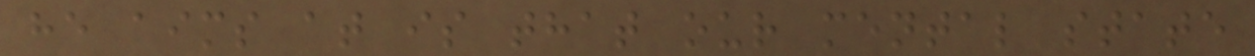he aims at is that our mental state
